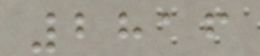2816
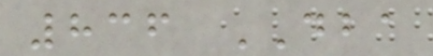836 DBA
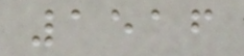1516
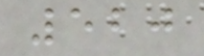520
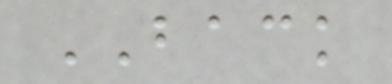BACK
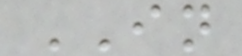IN
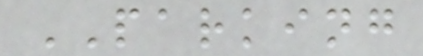PARKING
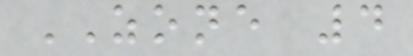ZONE 4
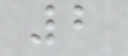2
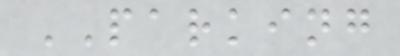PARKING
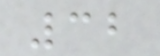32
